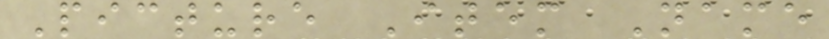Picture Item Name
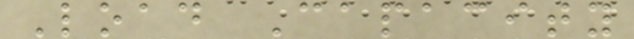Load Capacity
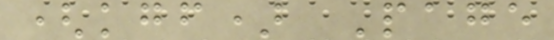(kgf) Page
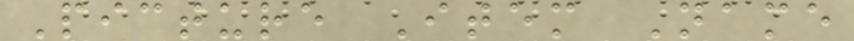Picture Item Name
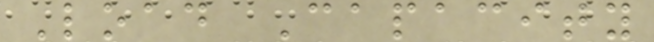Load Capacity
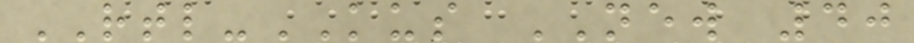RTL-KUS NEW 40
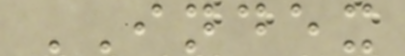INDEX
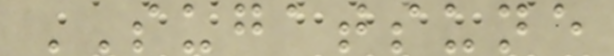SUGATSUNE
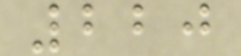220
